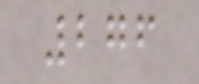276
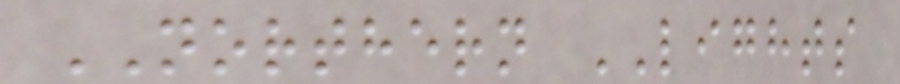NORTHERN LIGHTS
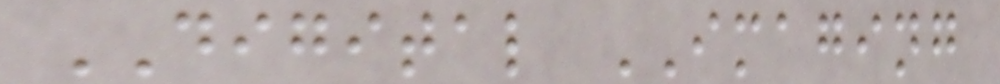DIGITAL IMAGING
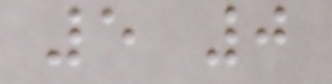5 0
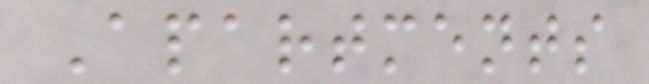Apartments
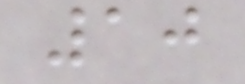10
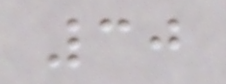30
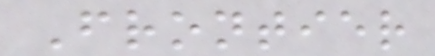Frontier
